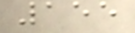155
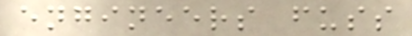engineers fuss
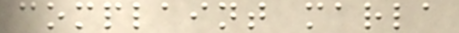complaint marla
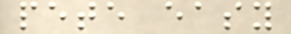pete easy
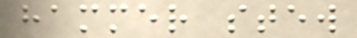hammer stew
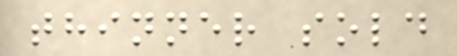thinner sold
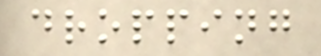dropping
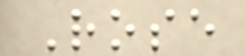Rose
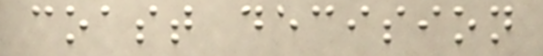coast decision
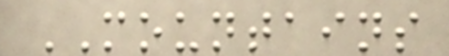MOUNTAINS
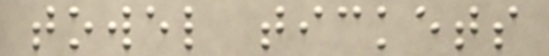towel tickets
